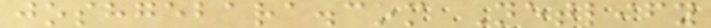joshgebara.com Netlify
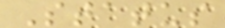Status
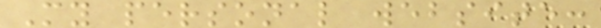My personal website:
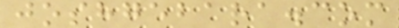joshgebara.com
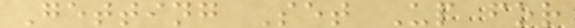Getting Set Up for
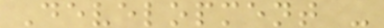Development -
